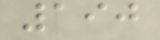190
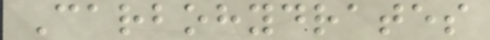Carbohydrates
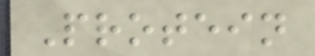Protein
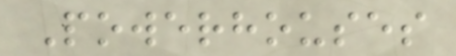Powerhouses
